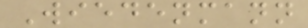Wiedenmann
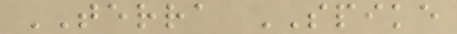TERRA SPIKE
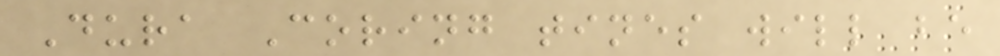Dura Coring tines will be
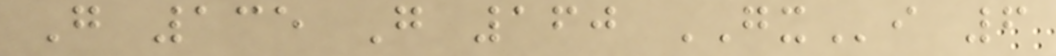G 135 G 160 GXi 6
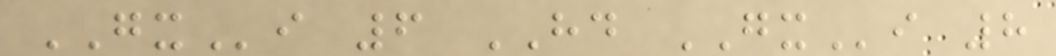GXi 6 HD GXi 8
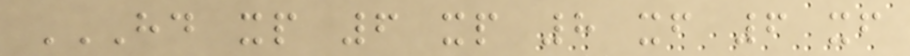HD XP 6 XP 8 XF 6 XF
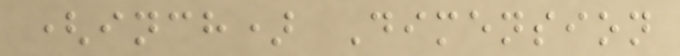(inch) Dimension
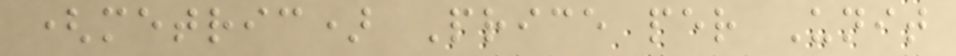(metric) Price per Unit
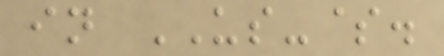in US-$.
